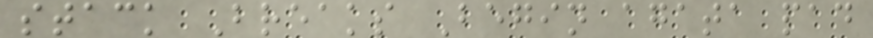stack Breaks Begin agata pad
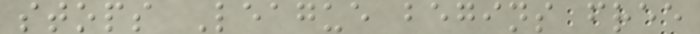stops League begins free
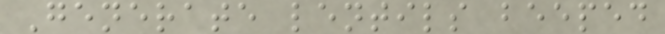Generate lentils beeped
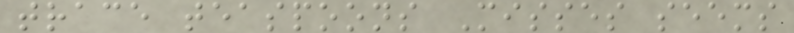trace teaspoons Misses seems
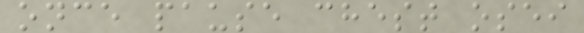once pause chest osei
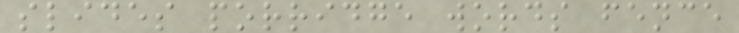slides porridge words fence
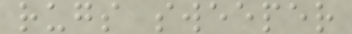rugs sweeper
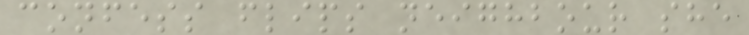confess flips neighbour she
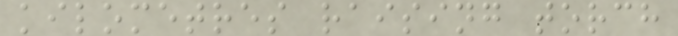kilometres raising torch
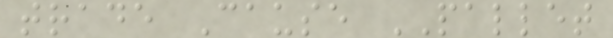trade Cause PALLET
